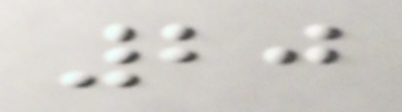20
